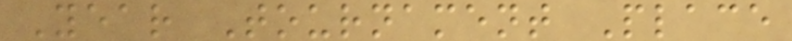Year Tournament Place
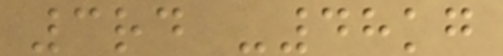3rd -48kg
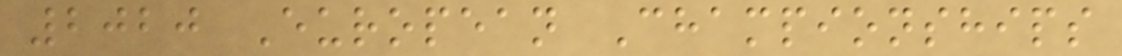2020 European Championships
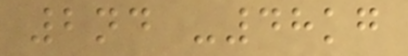2nd -48kg
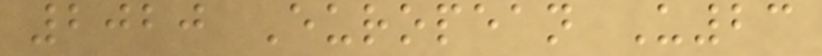2020 European U23
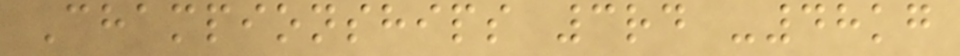Championships 3rd -48kg
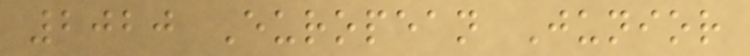2020 European Junior
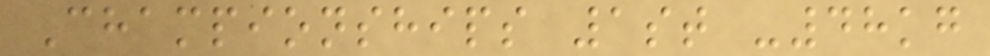Championships 1st -48kg
